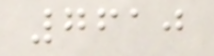7610
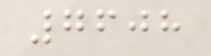7608
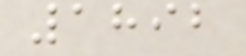1892
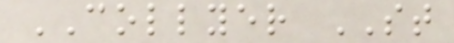COLLYER ST
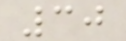30
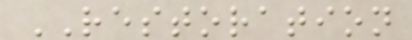RESTORATION
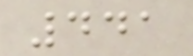441
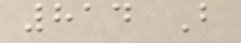814 B
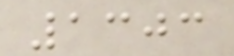1303
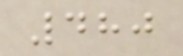480
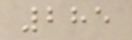285
